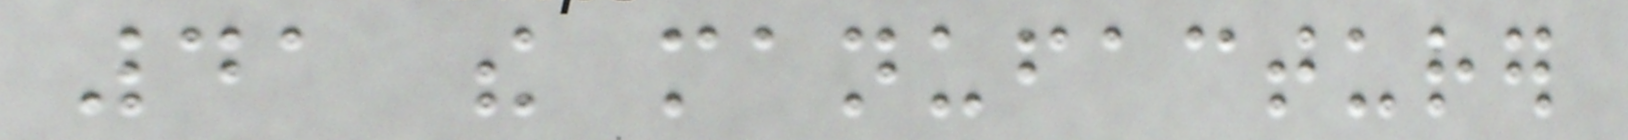41 the manufacturer
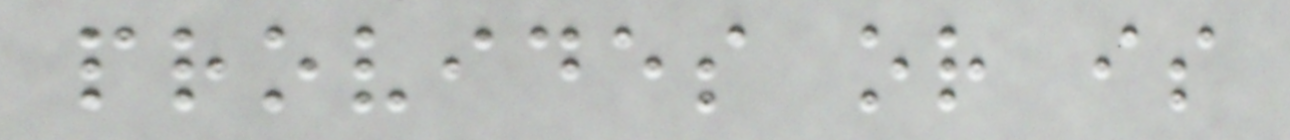provides or is
